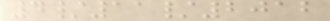4/11/2012
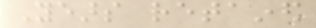Years retained
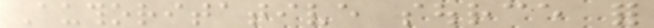Authoritative source for
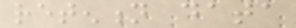retention data
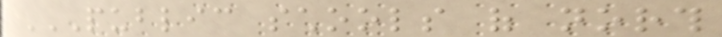PUBLIC SCHOOLS OF NORTH
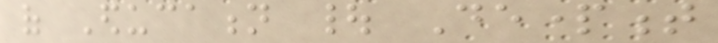of Education | Department
